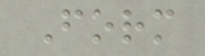Form
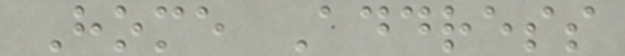Home Address
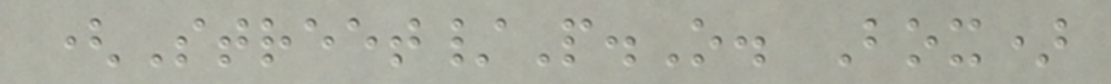(Street/P.O. Box)
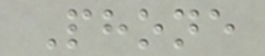Phone
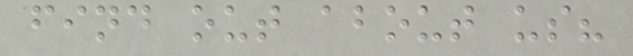find out about us?
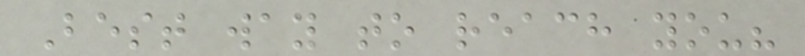Best way to reach you?
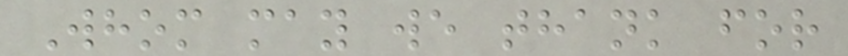Whom may we thank for
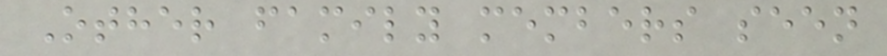Other family members seen
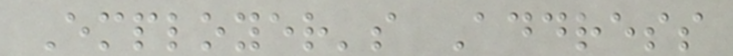Employer's Address
